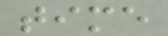time
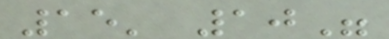15' 10"
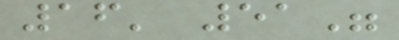16' 51"
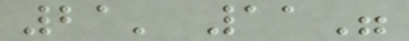21' 11"
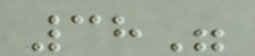38"
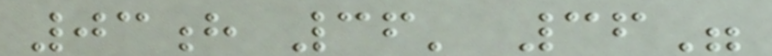03h 36' 36"
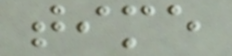time
